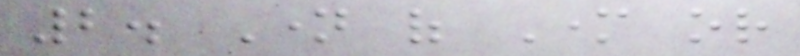2. Name of Mother or
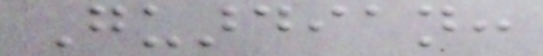Guardian:
